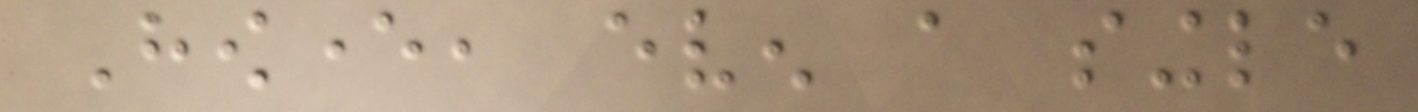However, even a single
